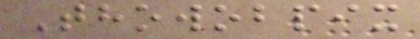Thowobpix
